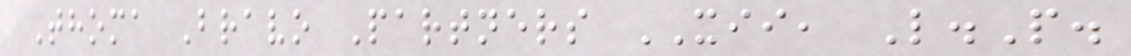Thoma Bravo Partners XII, L.P.
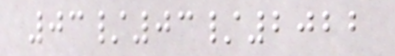03/03/2022
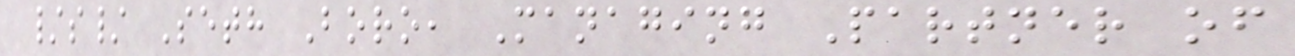/s/ Seth Boro, Managing Partner of
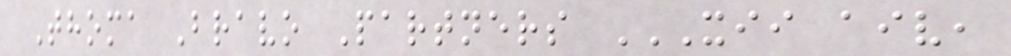Thoma Bravo Partners XII AIV,
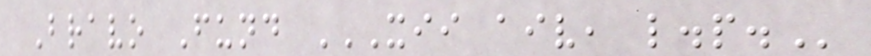Bravo Fund XII AIV, L.P.
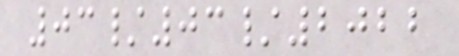03/03/2022
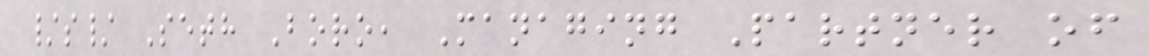/s/ Seth Boro, Managing Partner of
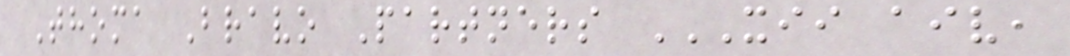Thoma Bravo Partners XII AIV,
